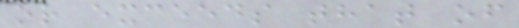or exceeds that of
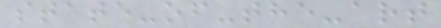state-of-the-art
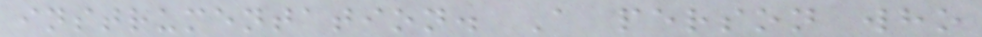instrumentation. A person who
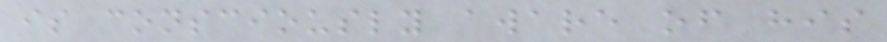is consciously aware of his
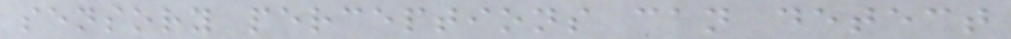sensory perceptions can detect
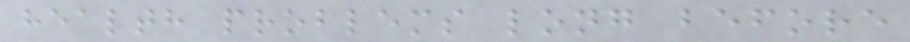health problems long before
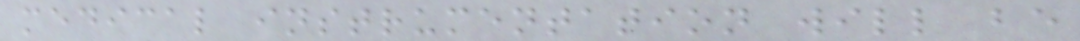medical instrumentation will be
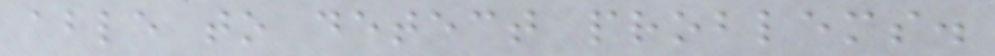able to detect problems.
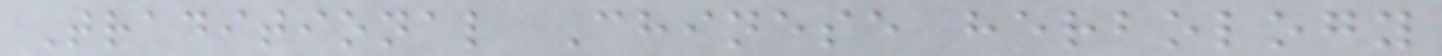Traditional Chinese herbology
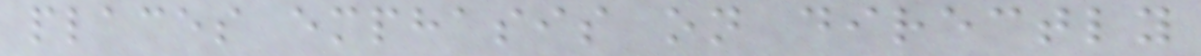places emphasis on directly
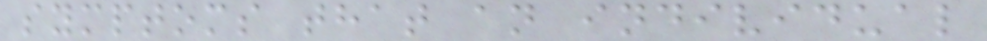symptoms that an individual
